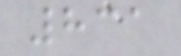831
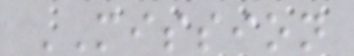MISSION
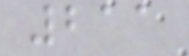211
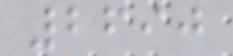2690
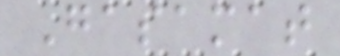Gasamat
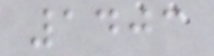1403
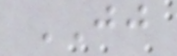JJ
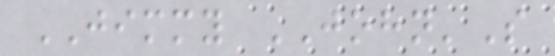JIMMY JOHN'S
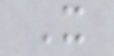X
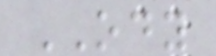ODY
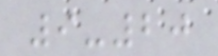9-20
